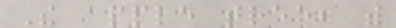The apple tree, with
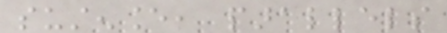sustenance, parallels
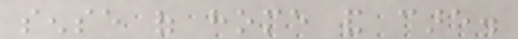sense of home and care.
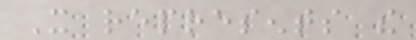It represents the
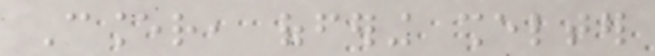Cancer, offering shelter
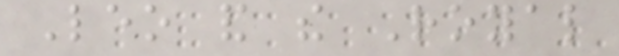Leo and the Royal
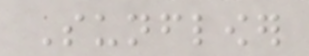Sunflower
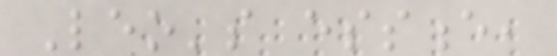Leo's essence,
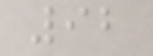92
